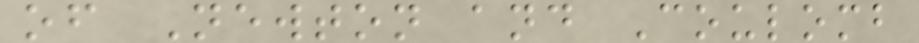of Newton and Coulomb
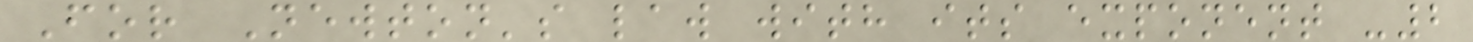For Newton's law with its exponent -2
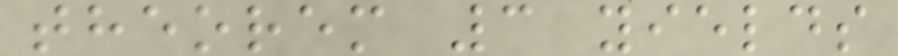theorem 3 yields
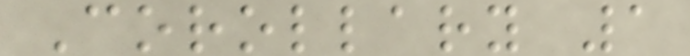Corollary 1
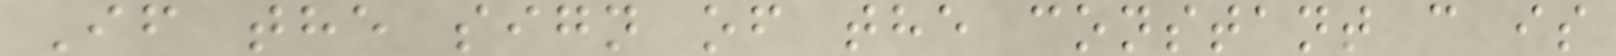If the sign of the constant c is
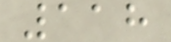118
